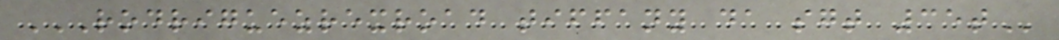RODRIGUEZREXROAD TIFFANY DA SGT 35T
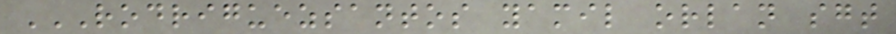RODRIGUEZSANTOS YAMIL ORLAN SGT
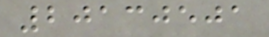20130501
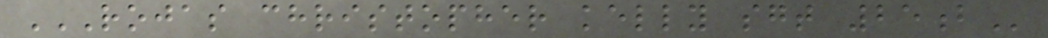ROJAS CHRISTOPHER KELLY SGT 25B
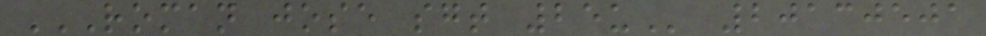ROMAN JOSE SGT 25U 20130501
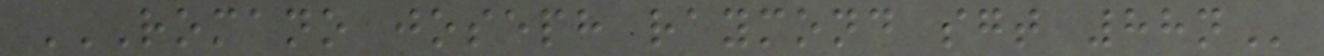ROMANO JOSEPH RAYMOND SGT 88N
